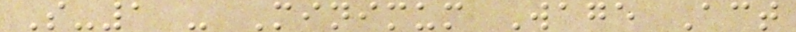S-1 - Minimum Wage Act
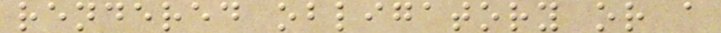rendered obligatory or a
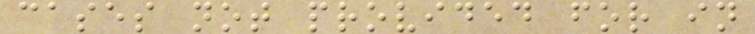cases not provided for in
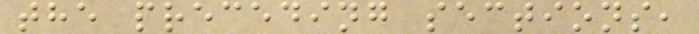the preceding sections,
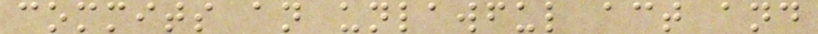commits an unlawful act and
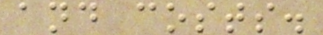and costs.
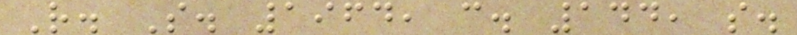R. S. 1964, c. 144, s.
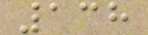138
